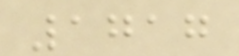1717
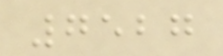7527
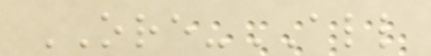ORE-ALL
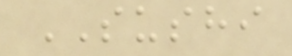SUSHI
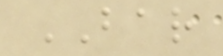BAR
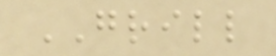GRILL
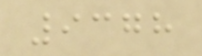9378
